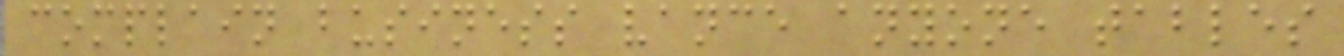complain business vance anyone tables
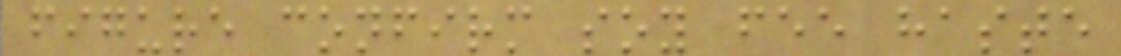figure confirm soy fee haste
